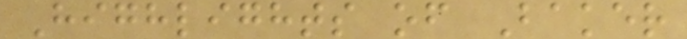Highlights of Baker
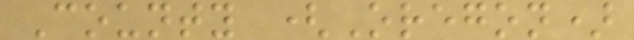County (Oregon)
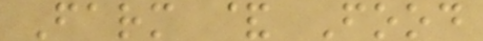Farm & Food
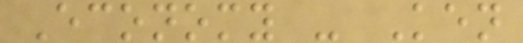Economy - Ken
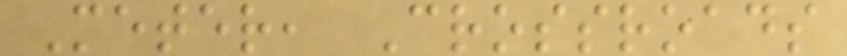Meter, Crossroads
